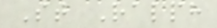St Ralph
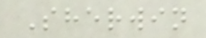Sherwin
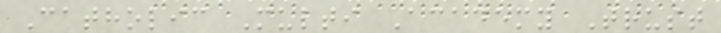Catholic Multi Academy Trust
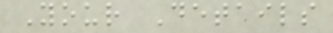Your Details
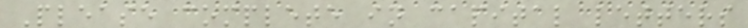Please complete in capital letters
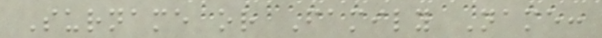Surname or Family Name:
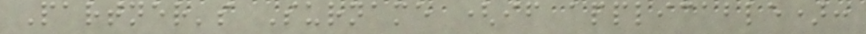Partner's Surname (if applicable):
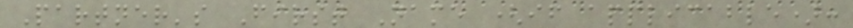Partner's First Name (if applicable):
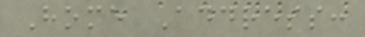Home Address:
